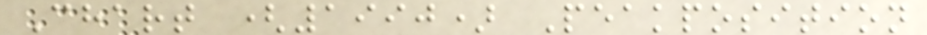Chart (1990) Peakposition
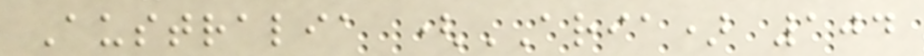Australia (ARIA) 104
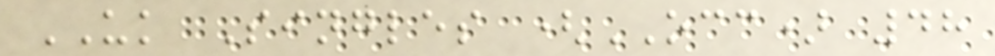UK Singles (OCC) 48
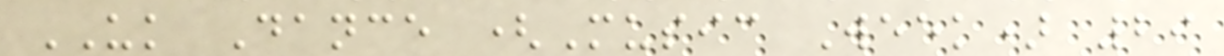UK Dance (Music Week) 29
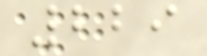229
